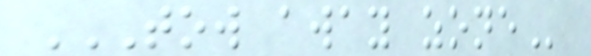TOW AWAY ZONE
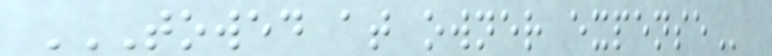TOWED AT OWNER EXPENSE
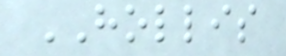HOLLIS
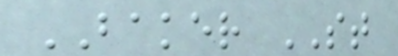BAKER ST
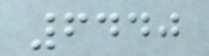6440
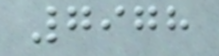7978
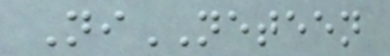NiNETEEN
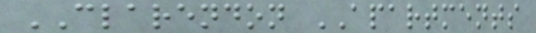CLARENDON APARTMENTS
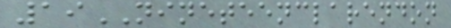19NINETEENCLARENDON
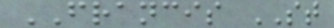FRANCIS ST
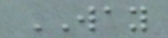WAY
